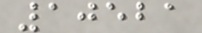10521
